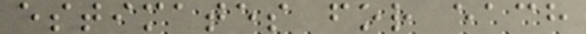estimates for each
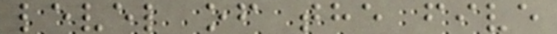level of the five
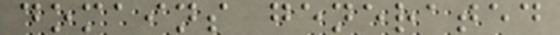domains generated
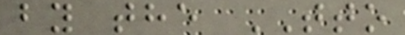by the TTO
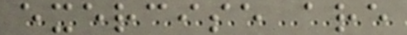exercise are
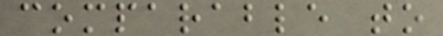comparable to
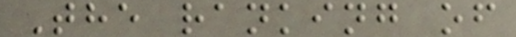The ranking of
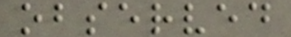observed
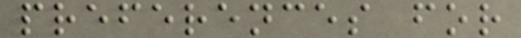preferences for
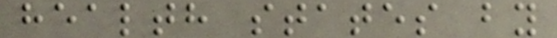health states by
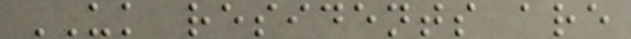UK residents are
